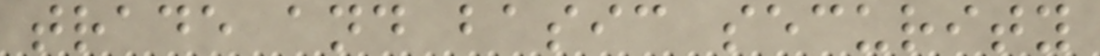trade and basic security
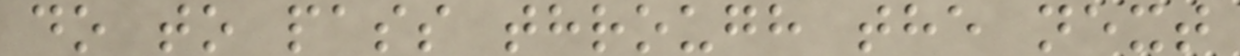do to pass through the next
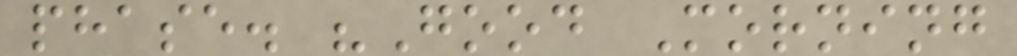phase. "Good Morning
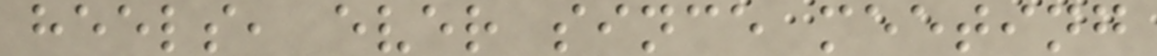heels, ever since meeting
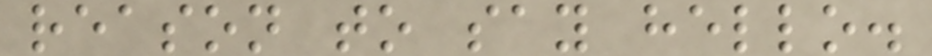reason to say hello.
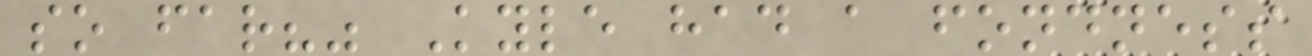so far?" Kyle had a fondness
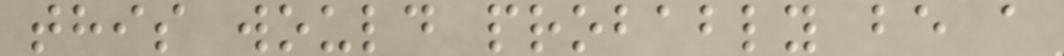this would probably be a
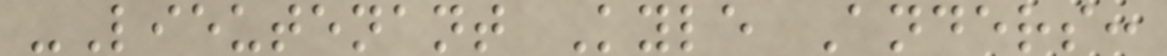-Lieutenant Kyle Anders:
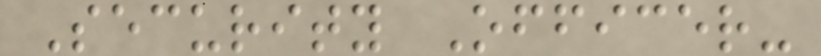Security Officer-
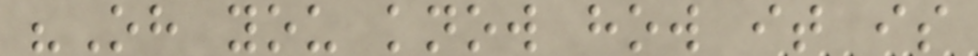"Oh you know how it is
